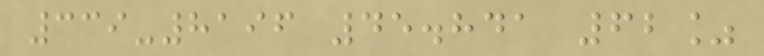339-8196 45.841 62%
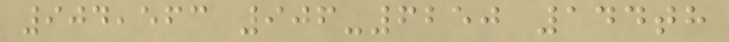904,563 906-6250 144th
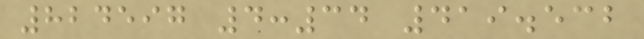824597 4:34 419.532
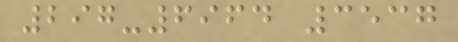297-6964 3537
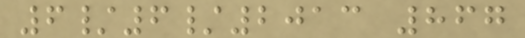6/6/2013 867
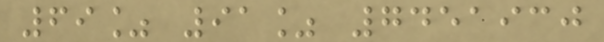69% 91% 7451930
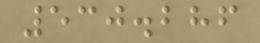530.286
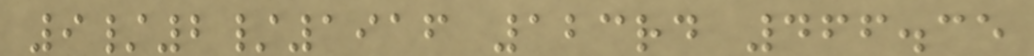9/2/1916 123rd 466.35
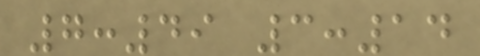7:49 3:14
